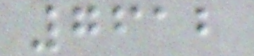7612
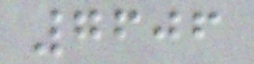7606
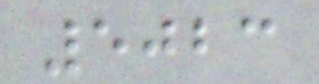5023
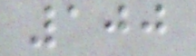100
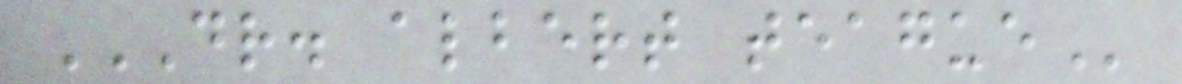DR. ALBERT TEAGUE
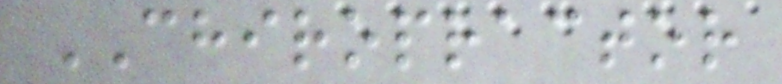CHIROPRACTOR
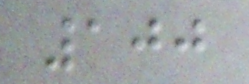100
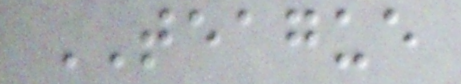TEAGUE
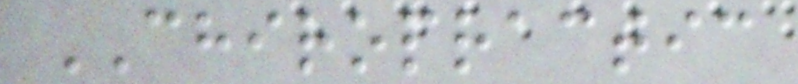CHIROPRACTIC
